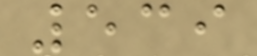539
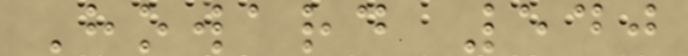Howard 540
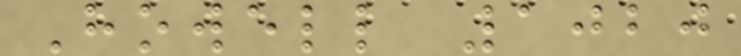Howell 1020
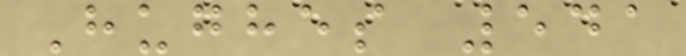Hughes 541
